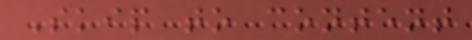Skip to content
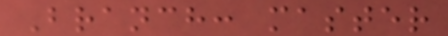Branch: master
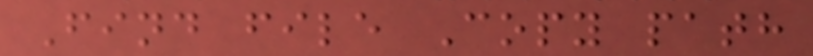Find file Copy path
